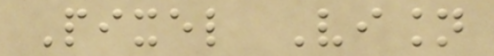Pixel Vision
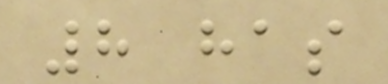8 has
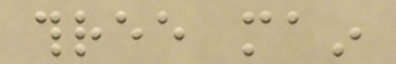three main
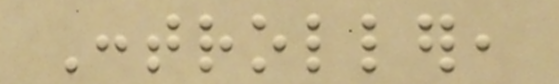Controller,
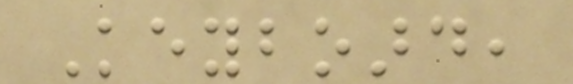Keyboard,
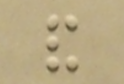and
